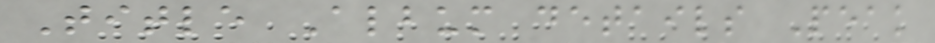Title Album details Peak
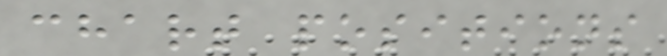chart positions
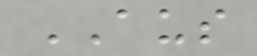AUS
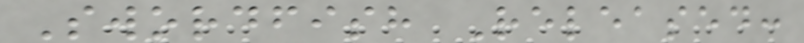Swordfish Released:
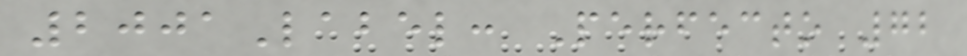2001Label: Perfecto 72
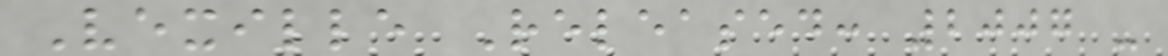Vexille Released: 2007 -
